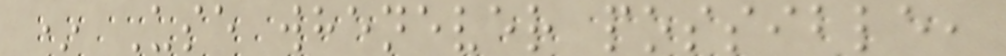* Use whenever possible,
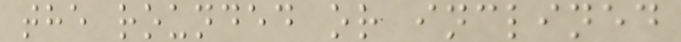the rounded or inclined
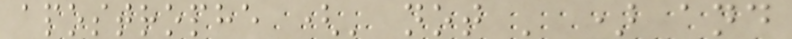apostrophe (' not ' ) and
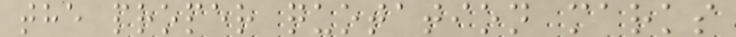the proper quotation marks
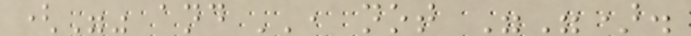("" and '', not "").
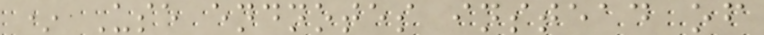* Use endnotes instead of
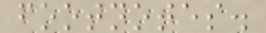footnotes.
